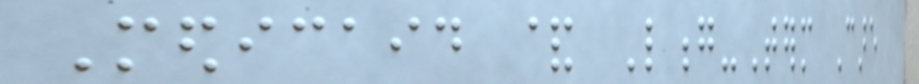Medicaid & Long-Term Care
